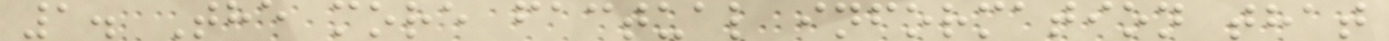1. The more factual information that
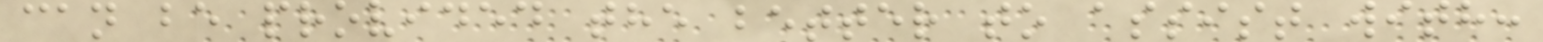can be provided the better to assist with:
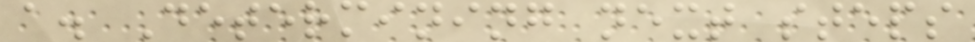a. Determining next steps
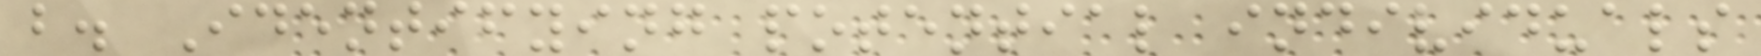b. Identifying potential individuals
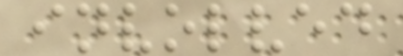involved
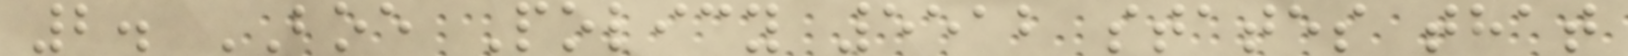2. BOE Policy 5512 states that
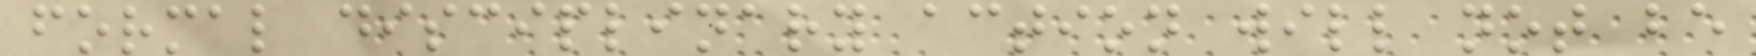formal disciplinary action will not be
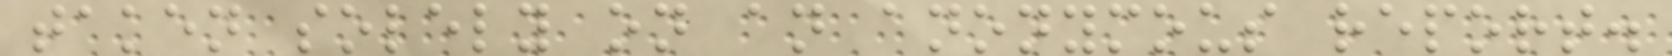taken solely on an anonymous report.
